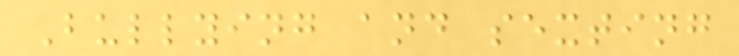Bullying and sexting
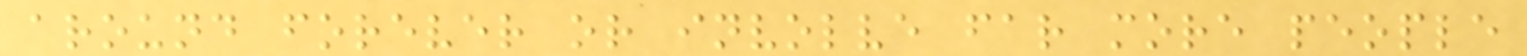around forever or involve far more people
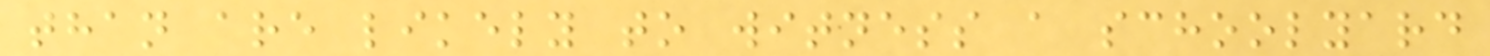than are likely to witness a schoolyard
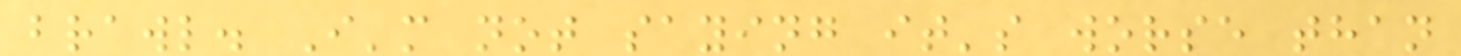brawl. I'm not saying it's worse than
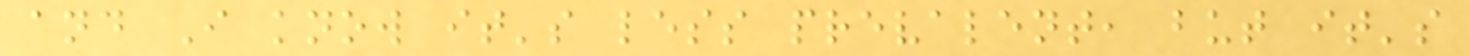and I know it's less prevalent, but it's
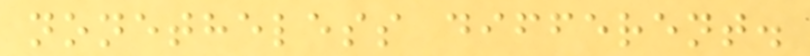nonetheless different.
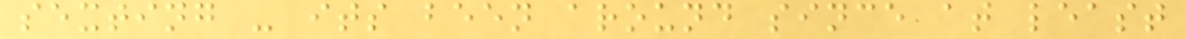sexting - its been around since at least
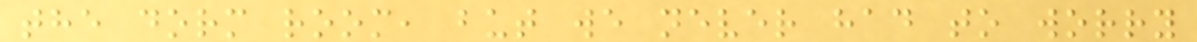the dorm room, but we never had to worry
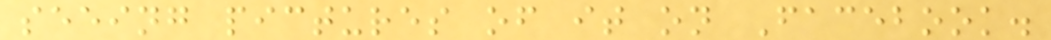seeing pictures of it on Facebook.
